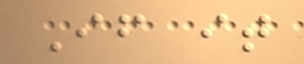If it
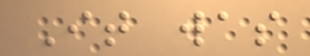It was
